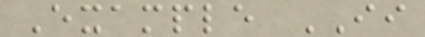Example II
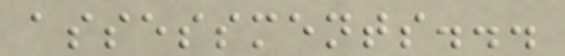assessments...
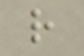r
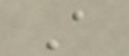A
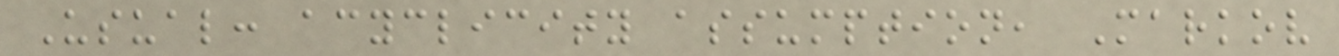Usual: acyclicity assumption, Markov
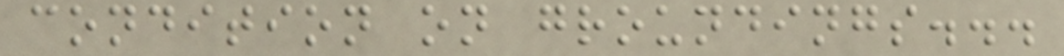condition on groundings...
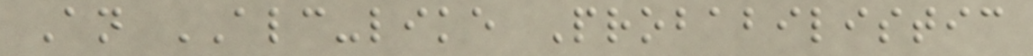An ALC-like Probabilistic
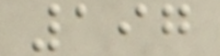197
